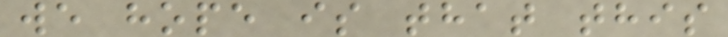we hope is that this
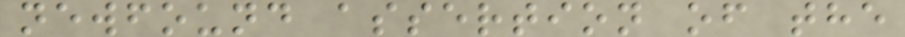newfound assertion of the
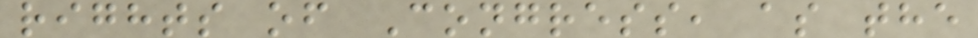rights of Congress, as the
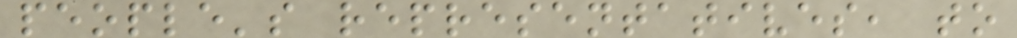people's representatives, to
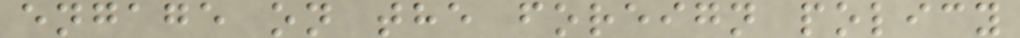engage on the foreign policy
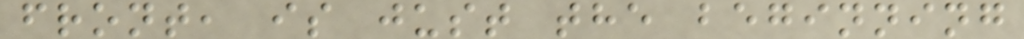front, is just the beginning
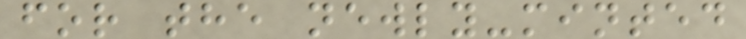for the newly-minted
